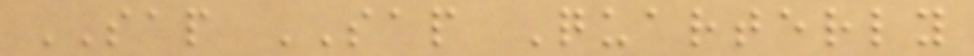SAP SAP Quarterly
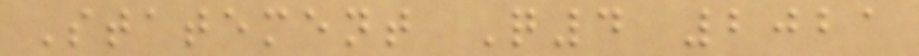Statement Q4 2021
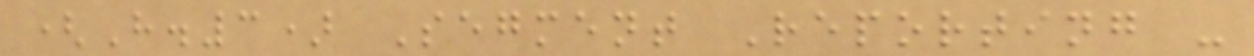(H.3) Segment Reporting -
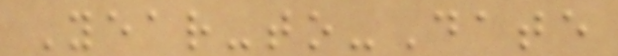Year-to-Date
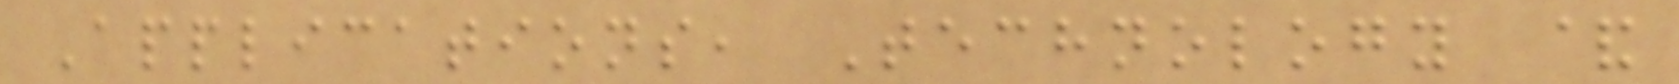Applications, Technology &
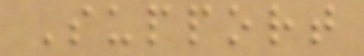Support
